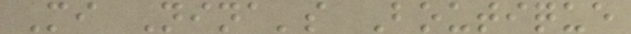Mi Nina's Boutique
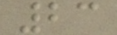23
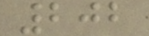202
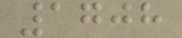1708
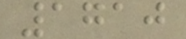1710
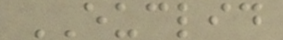EUCLID
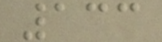133
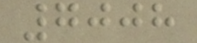7008
